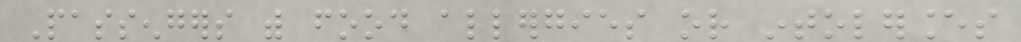Passengers with food allergies or intolerances
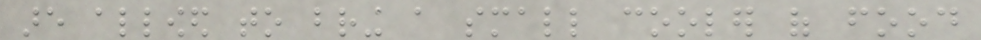are allowed to bring a small cooler of food
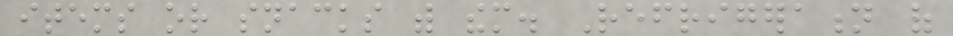items or snacks with them. Refrigeration of
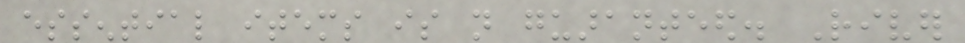essential items is not guaranteed. River
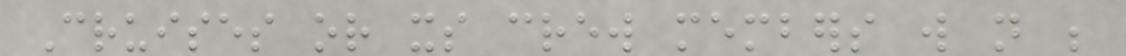Cruises or its crew members will not be
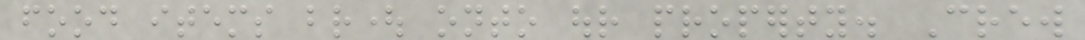food items brought onto our property. Crew
